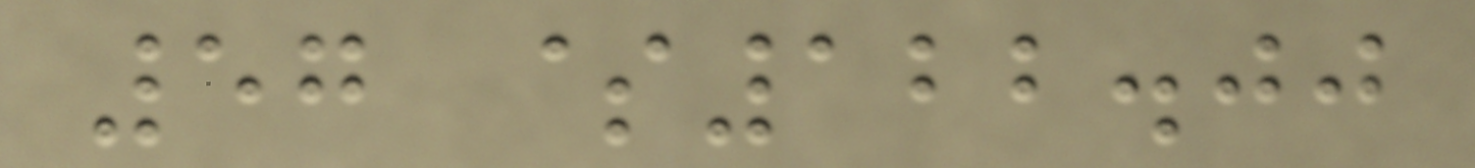57 $122.00
